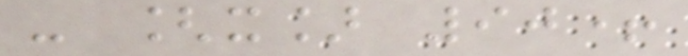- [x] 90+
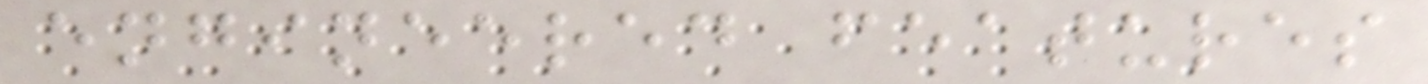engineered features
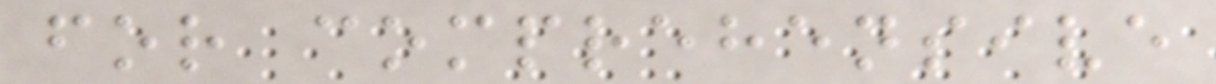for comprehensive
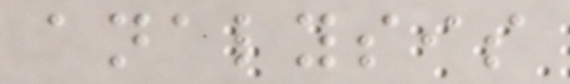analysis
